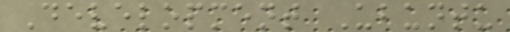Development Ubuntu
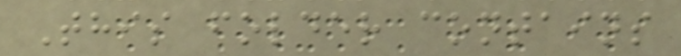This folder contains
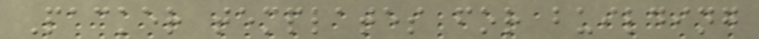Packer templates for building
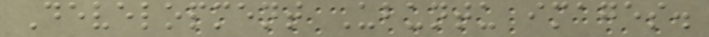Development Ubuntu images.
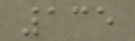135
